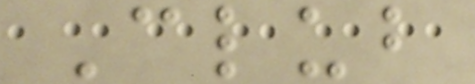Club
